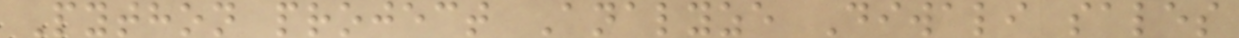Python project Analyze Diwali sales
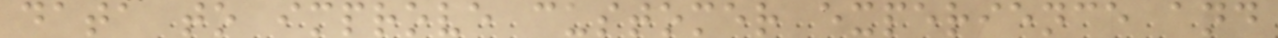data to improve customer experience and
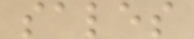sales
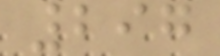297
